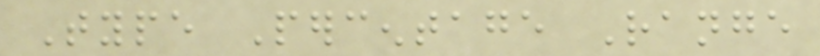Type Percentage Range
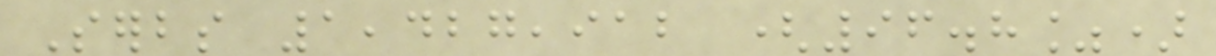Serbs 1,427,912 (96.8%)
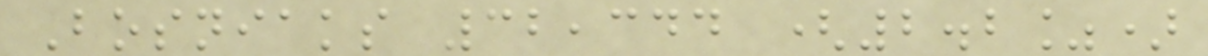Bosniaks 32,344 (2.2%)
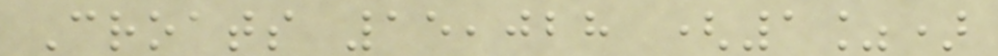Croats 15,028 (1%)
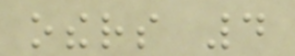others 4
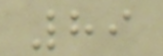89
